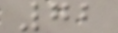72
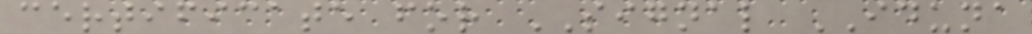certificate for SIGNAL IDUNA
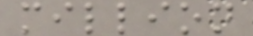million
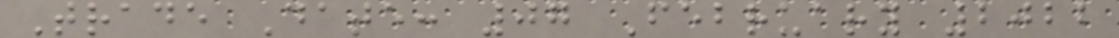Trade Date: 07 February 2022
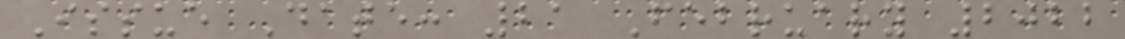Issue Date: 21 February 2022
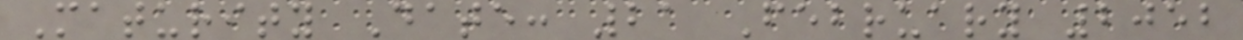Maturity Date: 21 February 2052
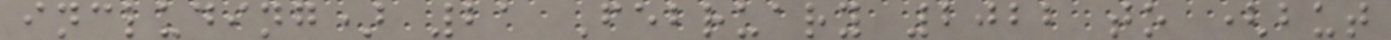including) 21 February 2022 to (but
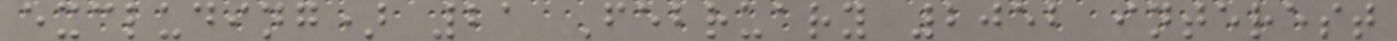excluding) 21 February 2052 interest
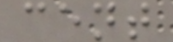cent
